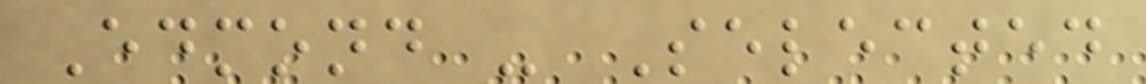Edmond - Selected
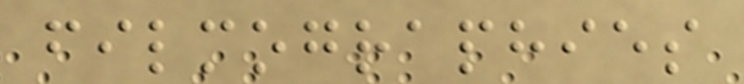filmographies
